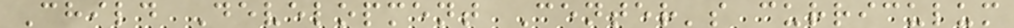Child Development Center's curriculum
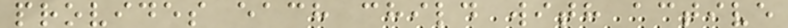provides each child with active
